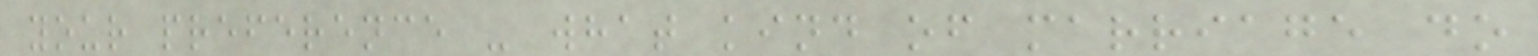your preference - what kind of marriage do
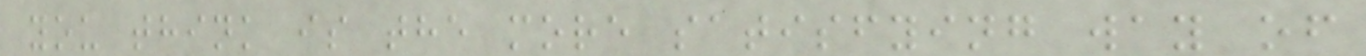you think is the more satisfying way of
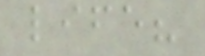life?
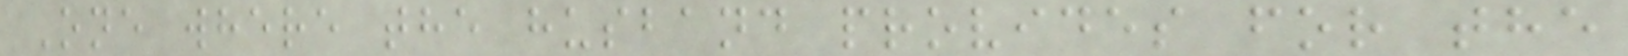One where the husband provides for the
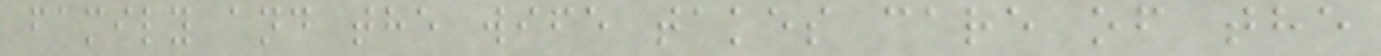family and the wife takes care of the
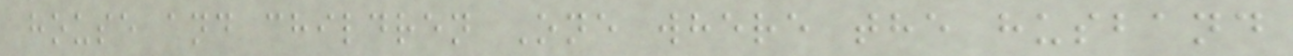house and children One where the husband
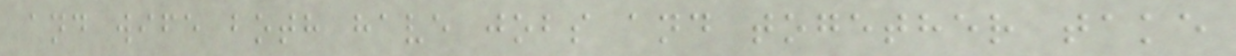and wife both have jobs and together take
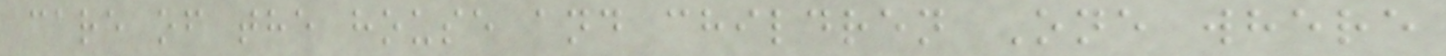care of the house and children One where
